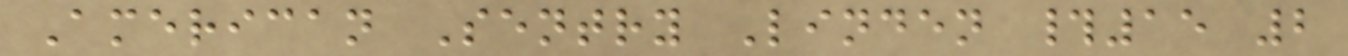American Sentry Linden #15 2
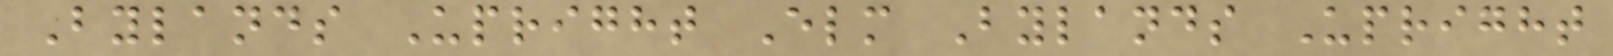Bylands Upright Elm Bylands Upright
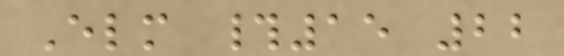Elm #15 22
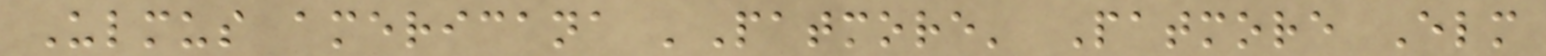Ulmus americana 'Patmore' Patmore Elm
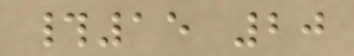#15 20
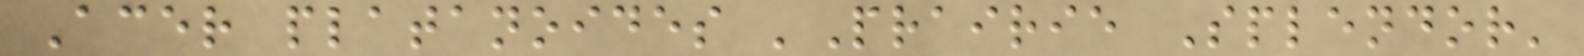Acer platanoides 'Prairie Splendor'
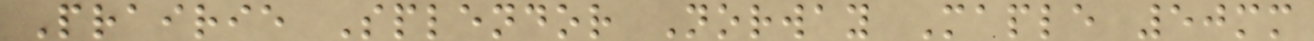Prairie Splendor Norway Maple 50mm
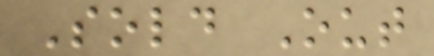Sold Out
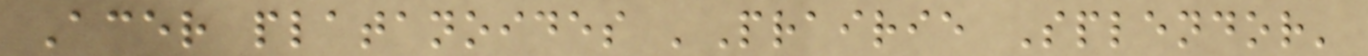Acer platanoides 'Prairie Splendor'
